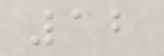12
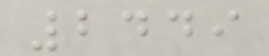2449
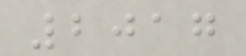2017
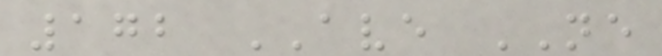172 AVE NE
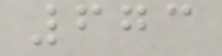673
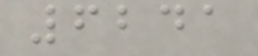6241
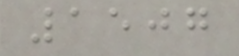1507
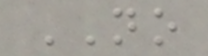NO
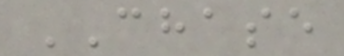CHASE
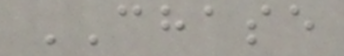CHASE
